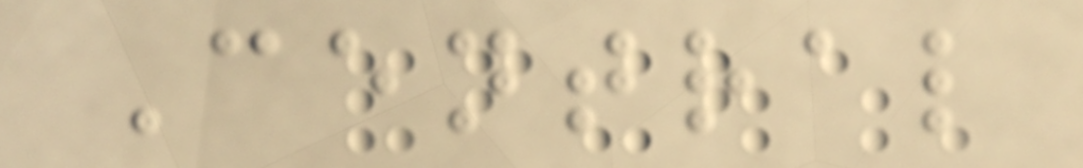Central
